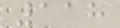118
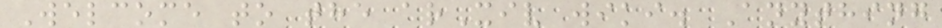Welcome to the arXiv wiki. Anything
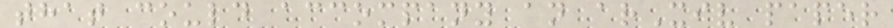that could accompany an arXiv paper
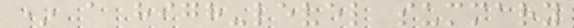* a high-level summary
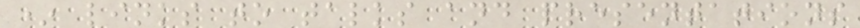* links to talks and presentations
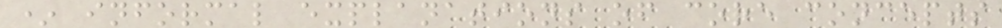* informal explanations of core concepts
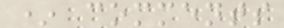* comments
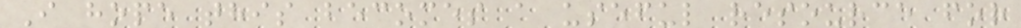I hope this becomes a useful resource for
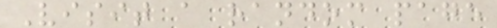Visit a random page
